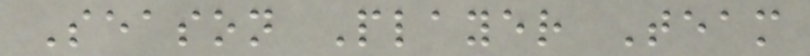Season Player Team
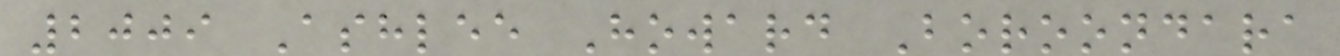2009 Ashlee Howard Boroondara
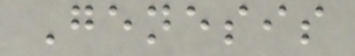Genesis
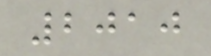2010
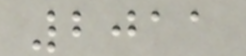2011
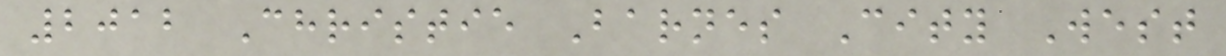2012 Christie Barnes City West
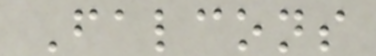Falcons
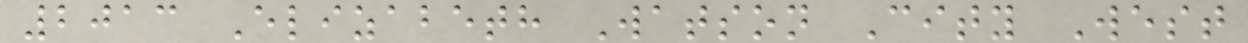2013 Elizabeth Watson City West
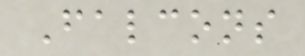Falcons
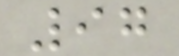97
